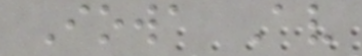Iowa Av
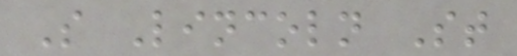S Lincoln St
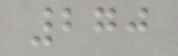270
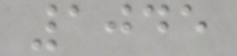1045
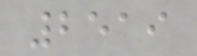2519
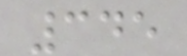345
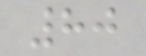80
